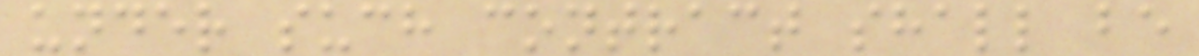under such contract shall be
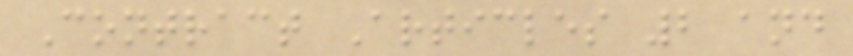Contract Articles 2 and
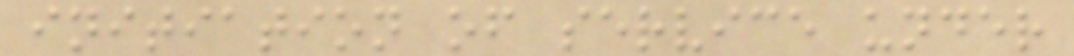initiation of service under
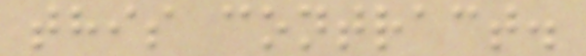this contract.
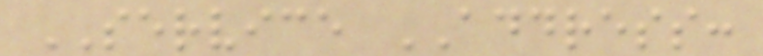SERVICE ADDRESS:
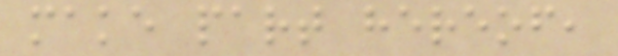make part hereof,
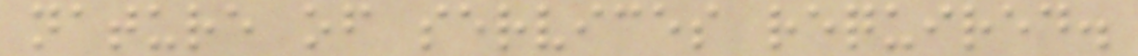nature of services required.
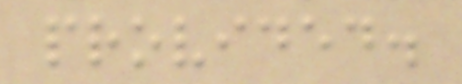provided.
